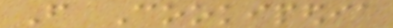From Cookipedia
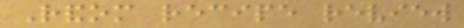Random recipe review
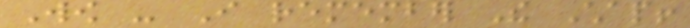Wow - I remember The Chap!
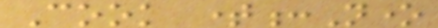Cook time:None
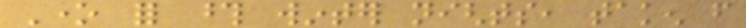One for those winter nights, taken from
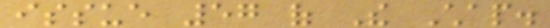issue 57 of The Chap.
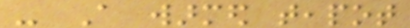- A warmed teapot
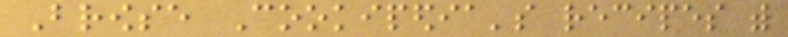Browse Cookipedia's recipes with
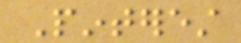Pinterest
